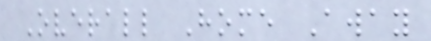Overall Home Away
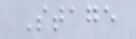Stage
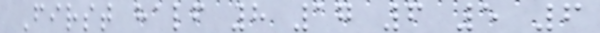First half 8 17 6 5 6
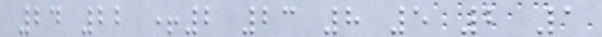24 22 +2 23 8 5 2 1
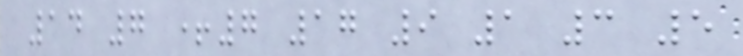14 7 +7 17 9 1 3 5
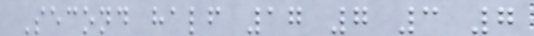Second half 17 7 3 7
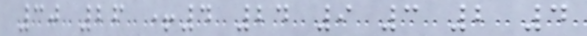30 26 +4 24 9 3 2 4
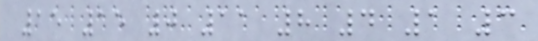15 15 0 11 8 4 1 3
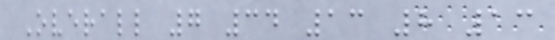Overall 7 34 13 8 13
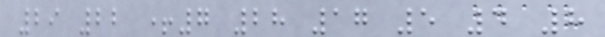29 22 +7 28 17 5 4 8
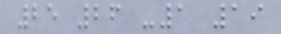25 26 -1 19
